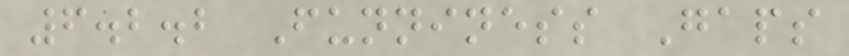6.2.2 Funniness Gaps
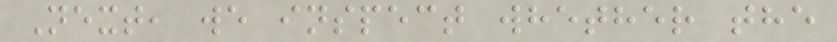Next, we inspect whether the
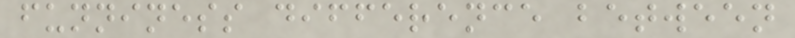funniness difference between
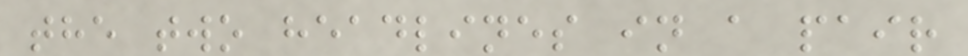the two headlines in a pair
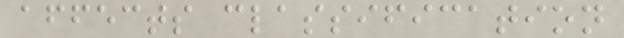affects classification
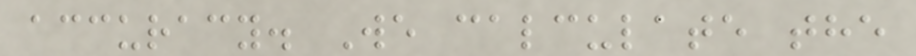accuracy. We calculate the
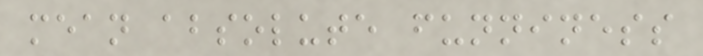mean absolute funniness
